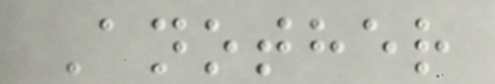Another
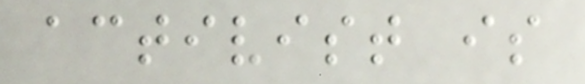activist is
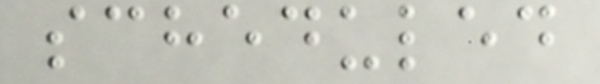scheduled
